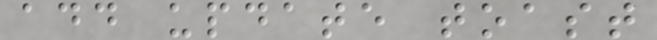add update toast
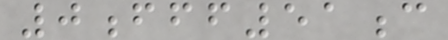0fff51c
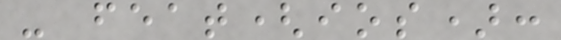- feat(ios):
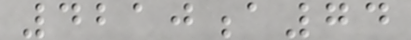4210a74
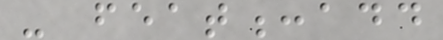- feat:add
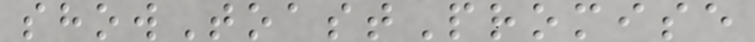showToastPromise
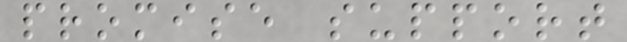promise support
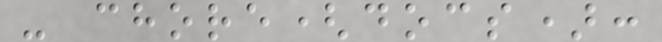- chore(docs):
